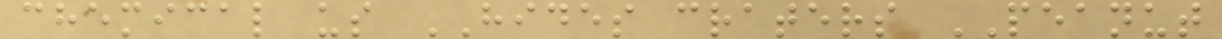chemical us HIDES craters PEANUT
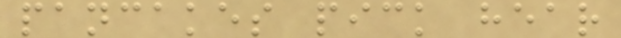pancakes pick hear
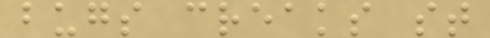bugs creaks st
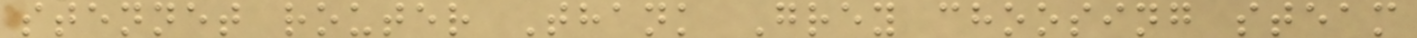stennet router Thank Grey choosing steam
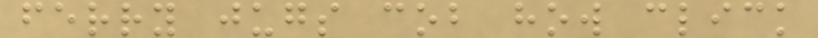ferry jugs cob how click
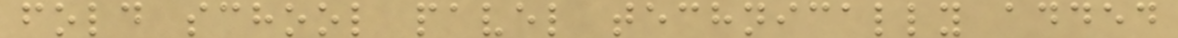fold school pavel technically added
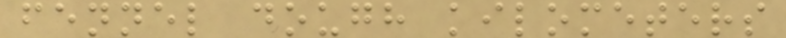fennel dough kilometers
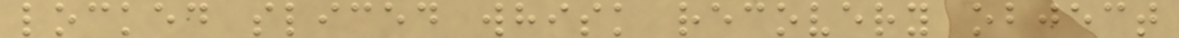locked sliced whisk recovery object
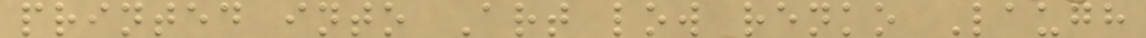printed into Art low renko Laugh
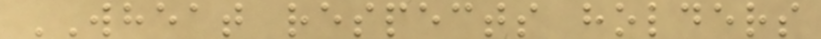WHEAT respects holders
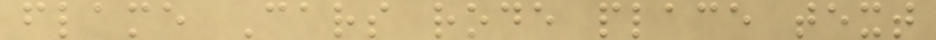flame Cars rode place text
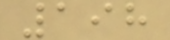198
